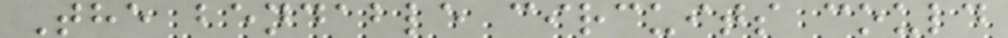The bendable circuits could
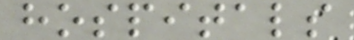hospitals
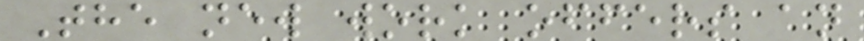The new work offers an
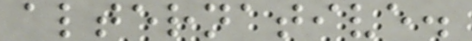alternative.
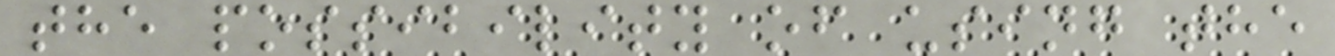the possibility of using the
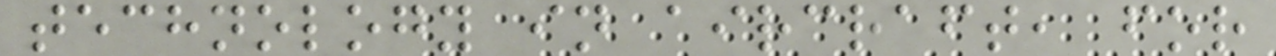technology in aircraft, for
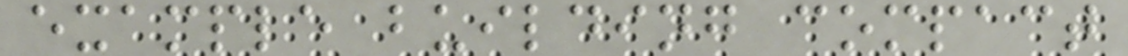example building compact
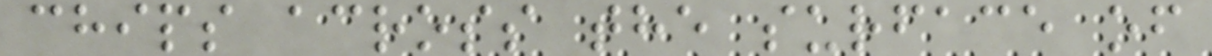chips across the surface of
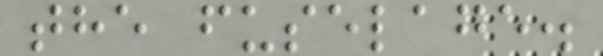the fuselage.
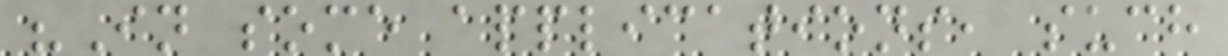"In some applications, such
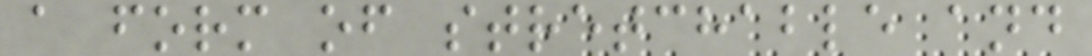a form of stretchable and
